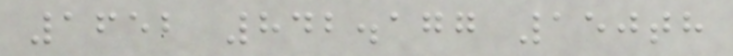1652 842.177 150th
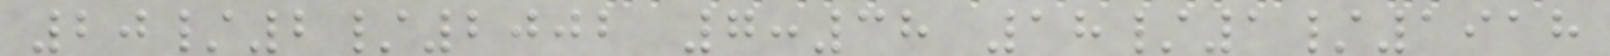20/2/2002 7:38 18/1/1918
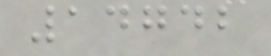14742
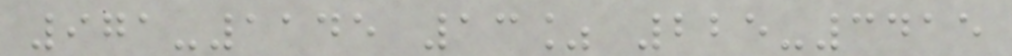971-1145 13% 225-3415
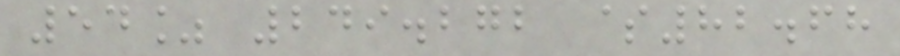54% 249.272 $82.68
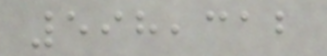598,312
